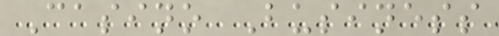Casino Business
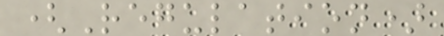(Regulation)
